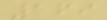169
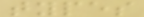types
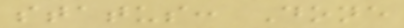status: Done
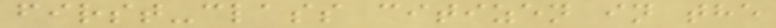first-class citizen in the
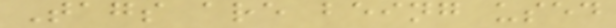Tags are being used
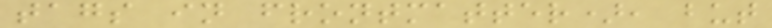tags in frontmatter), but
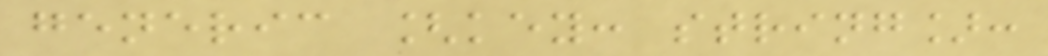generic [key: string]:
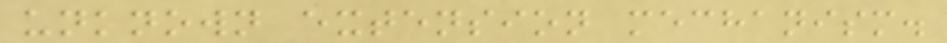unknown extension mechanism.
